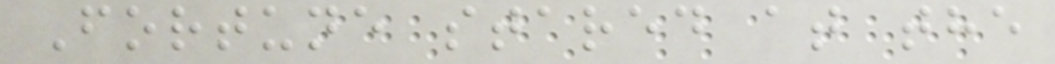Fortune stared at the
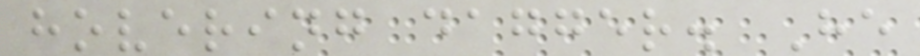hovering dagger. He
